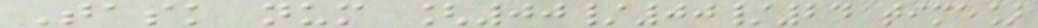Task num [00/00/24 time]
